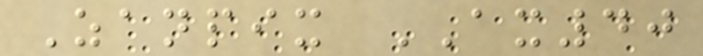Zanpix AX40
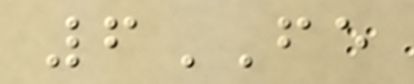6FE
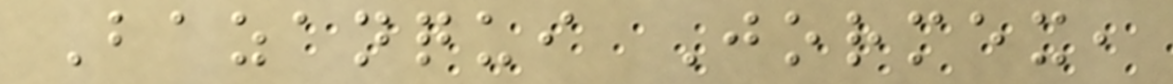Bazanqui Jormex,
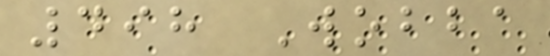498 Wobba
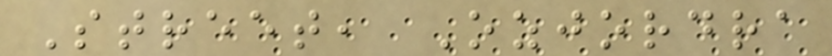Street, Ozjordra
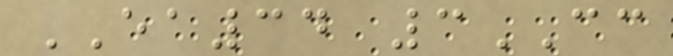EA34 3CC
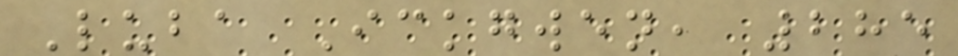Luba Ickgwen, 285
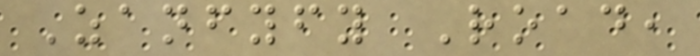Zanfyfy Road,
